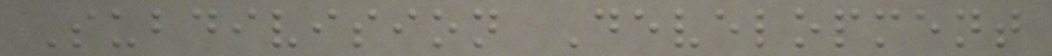Subdivision Development
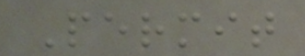Permit
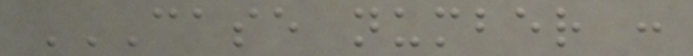CASE NUMBER :
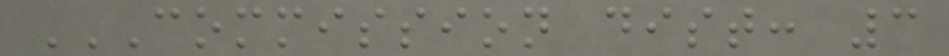COMMISSION DIST: 3
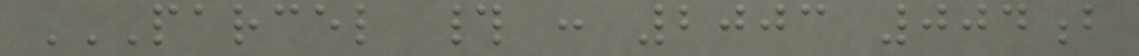PARCEL # : 2003 004B
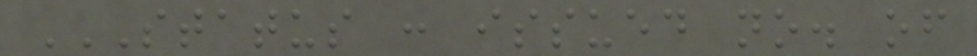STATUS : ISSUED NO. OF
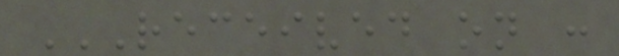RECEIVED ON :
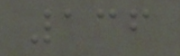136
